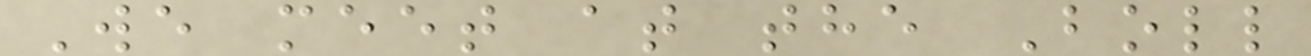We meet at the Boll
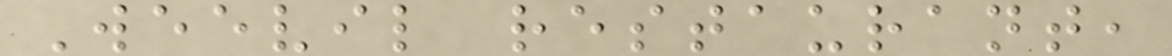Weevil restaurant,
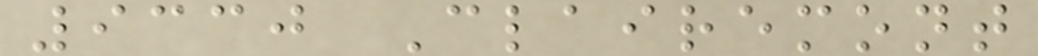9330 Clairemont
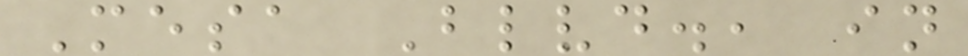Mesa Blvd., in
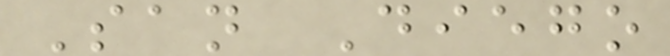San Diego
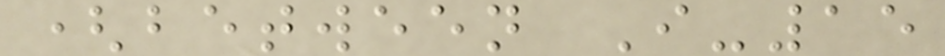(between I-15
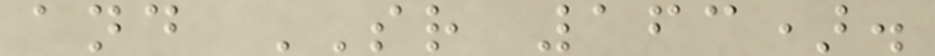and SR 163).
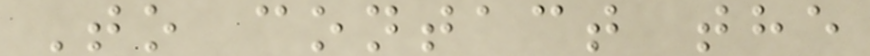To contact the
